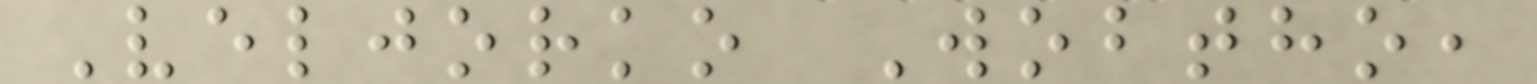Veljorko Wobtho,
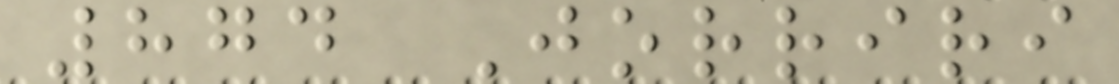874 Jorriri
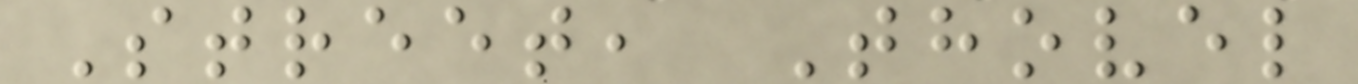Street, Thovel
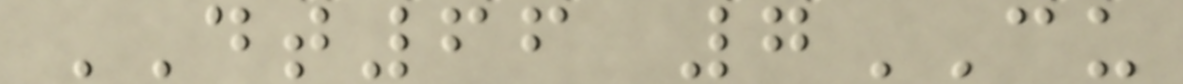DT66 7CU
